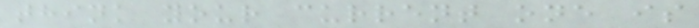think your current one is
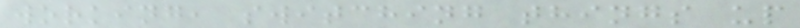working, switching things up
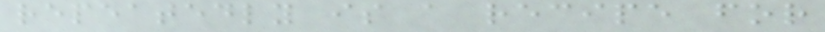repeatedly is a recipe for
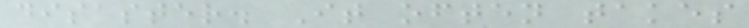disaster. It often takes
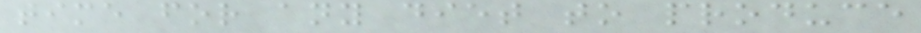time for any diet to produce
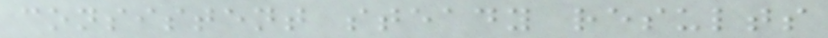consistent steady results
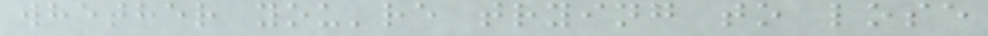whether you're trying to lose
